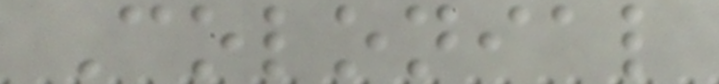Colonial
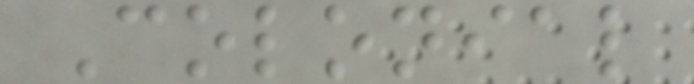Colonial
